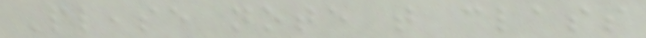Please note that class
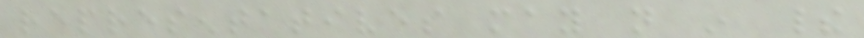representatives may not in their
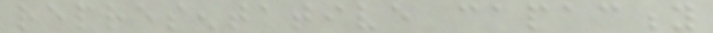representative capacity
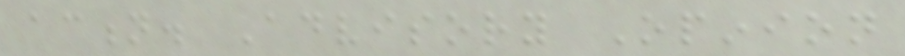action. Advisory Opinion
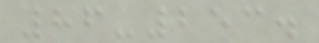86-253.
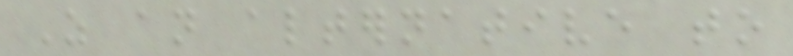As an alternative to
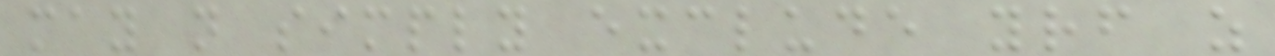may not simply exclude yourself as
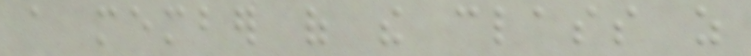a member of the class as
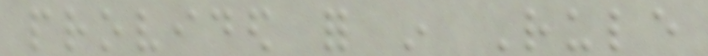provided for in Rule
